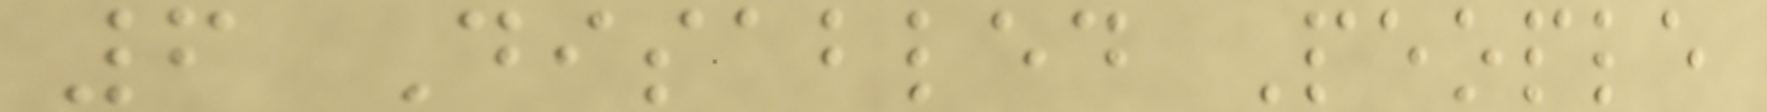6 Disabled People
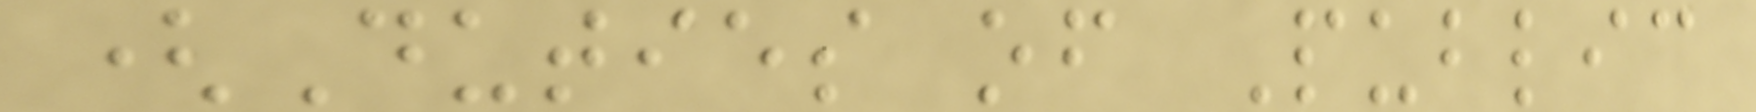(Duties of Public
